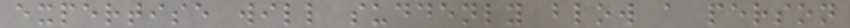expertise will suddenly blow a person
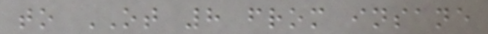to OT 8 from insane
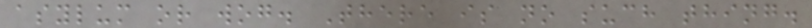asylum or wog. There is no such thing.
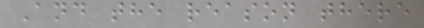And the reason there
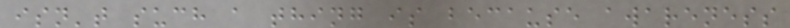isn't such a thing is because awareness
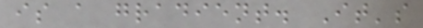is a gradient. It's
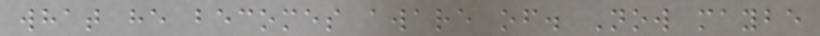what he becomes aware of. Now maybe
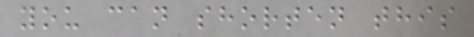you can shorten this
